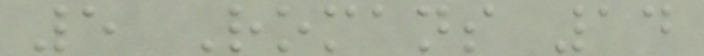5 Romans 14
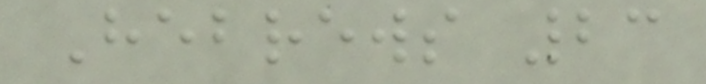Hebrews 23
